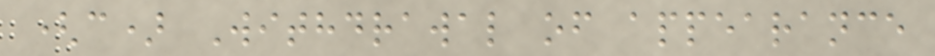(c) Withdrawal of appearance
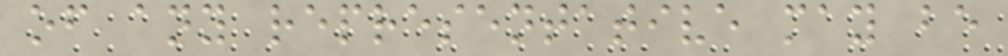of any representative may be
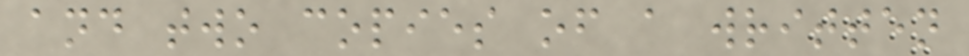and two copies of a written
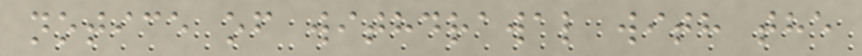notice of withdrawal with the
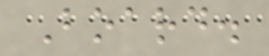Board.
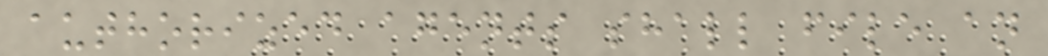authorized agents shall file an
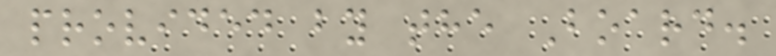provided by the Board.
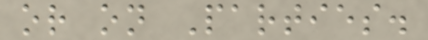or on Parties.
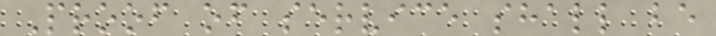Proof of service shall be
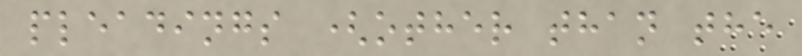pleadings (other than the
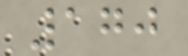170
